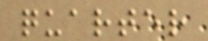quarter
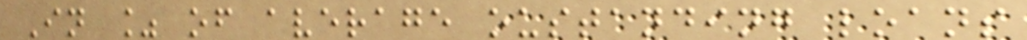In % of average oustanding loans
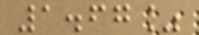1.67%
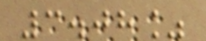3.08%
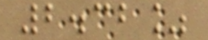2.32%
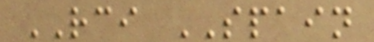RCI SPAIN
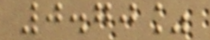0.70%
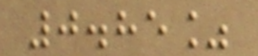0.85%
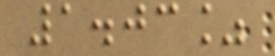1.03%
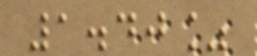1.40%
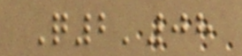Q2'08
